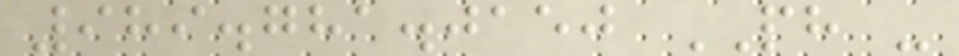989.781.0150 PH -
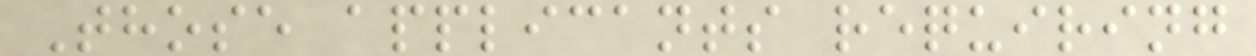Those applicants requiring
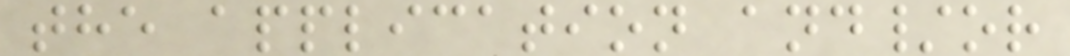the application and/or
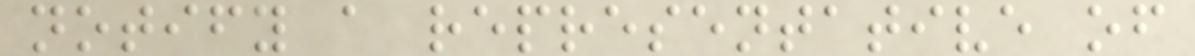notify a representative of
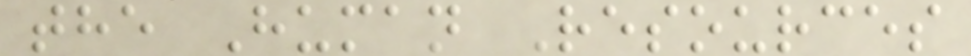the Human Resources
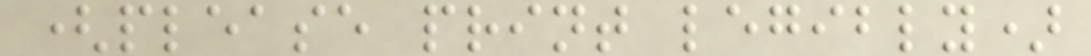(please print legibly)
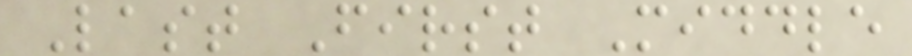Last First Middle
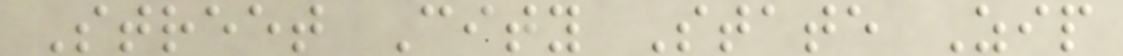Street City State Zip
